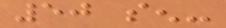50 sen-
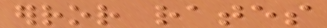error rates
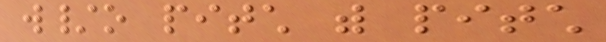w/o pitch with pitch
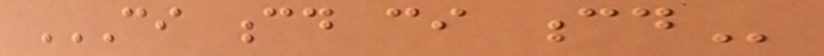CI CD CI CD
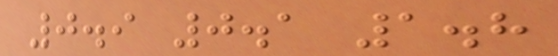0.9 0.1 1.8
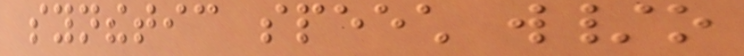synthetic speech w/o
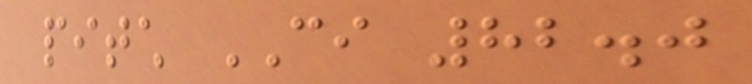pitch CI 82.0
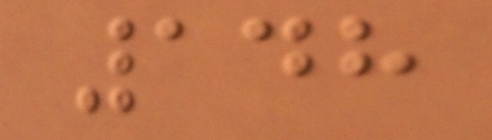148
